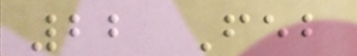22 Feb
